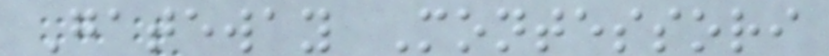Gateway Montessori
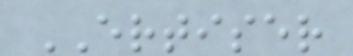ERTISER
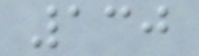130
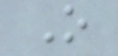O
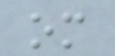om
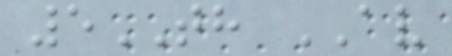5TH AV
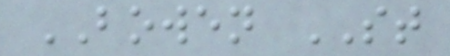BOWEN ST
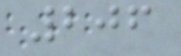206
